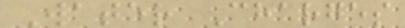Water Charges
